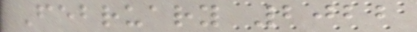February 2022
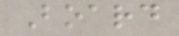Board
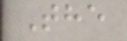The
